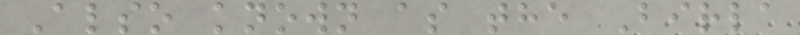Also known as the Birla
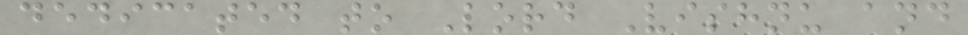dedicated to Lord Vishnu and
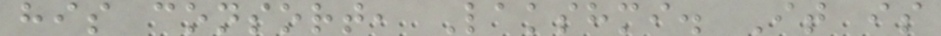his consort, Lakshmi. It is
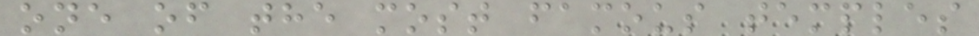one of the most famous temples
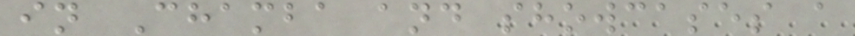in Chamba and showcases a
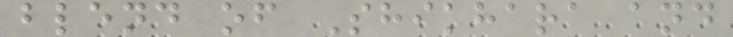blend of Shikhara and
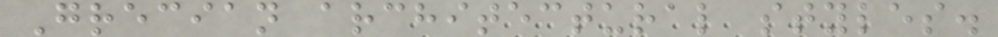Grecian architectural styles.
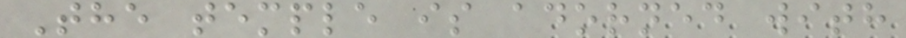The temple is adorned with
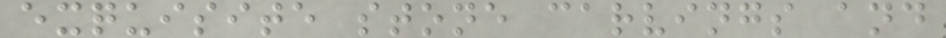exquisite stone carvings and
